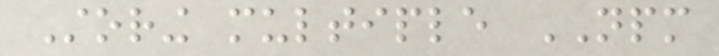Storing multiple NPM
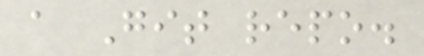a Git repo.
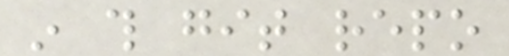in this git repo
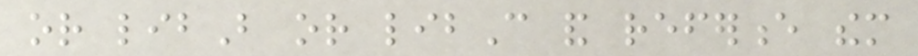or libB or libC and reference them
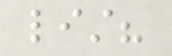list?
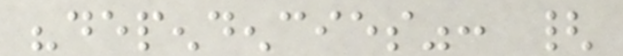"dependencies": {
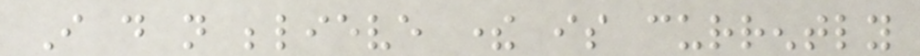I do not believe there is currently
